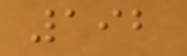192
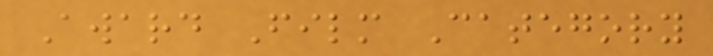Award Film Category
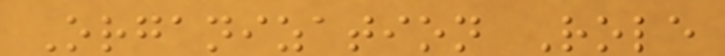Organization Role
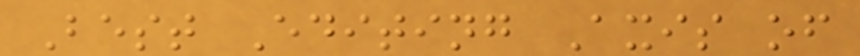Best Editing Axis of
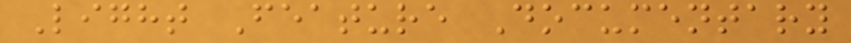Light Feature Documentary
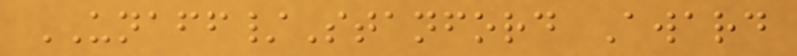UNAFF/Stanford Award
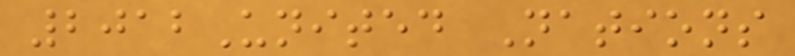2012United Nations
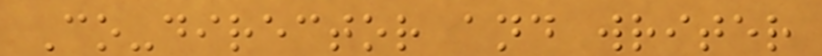Co-director and writer
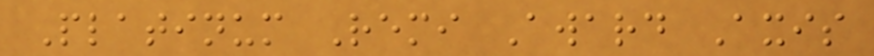Platinum Remi Award Axis
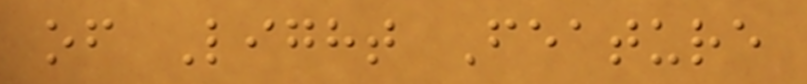of Light Feature
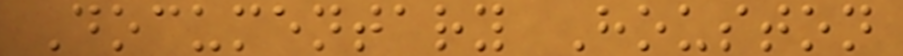Documentary Houston
